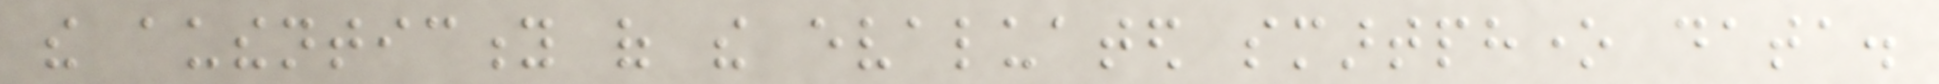the authenticity of the evaluated smartphone data.
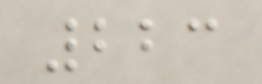223
